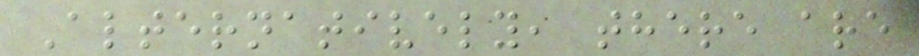Alternatively, there are
